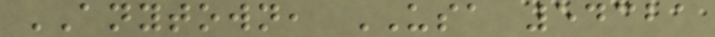ANYTOWN, USA 54321
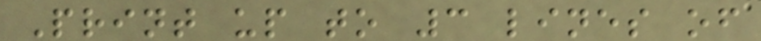Print up to 3 lines of
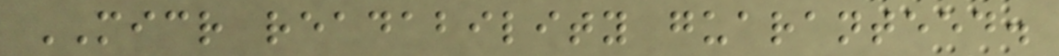MICR readability guaranteed.
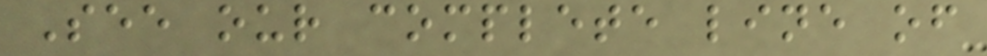See our complete line of
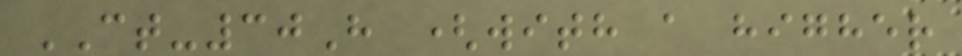CT-30H (with a higher
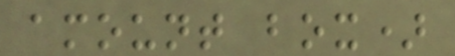amount box)
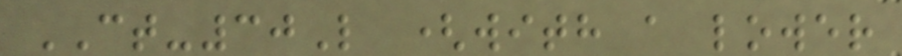CT-30L (with a lower
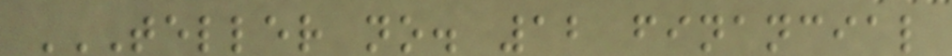TELLER NO. 12 FINANCIAL
